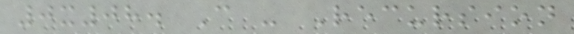0x08. C - Recursion
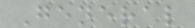General
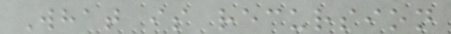What is recursion
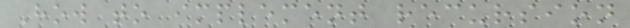How to implement recursion
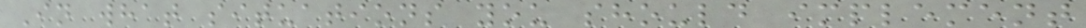In what situations you should implement
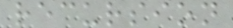recursion
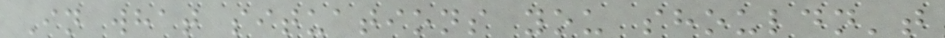In what situations you shouldn't
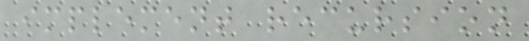implement recursion
